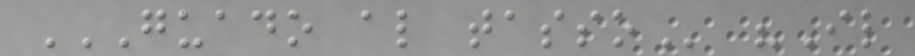GUADO AL TASSO "Il
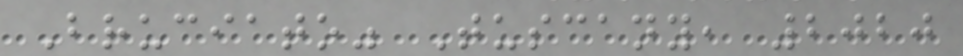Bruciato" Tuscany, 2020
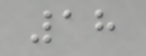18
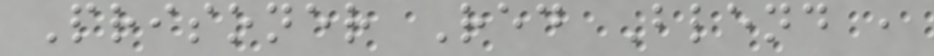Prisoner Red Blend ,
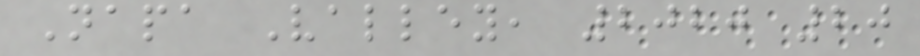Napa Valley, 2020 20
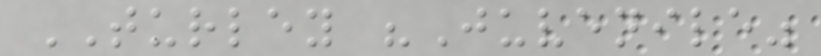TURLEY "Juvenile"
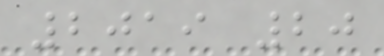2019 20
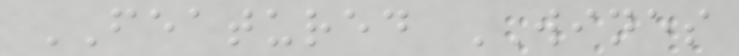FEATURED WINES
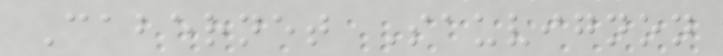Cabernet Sauvignon
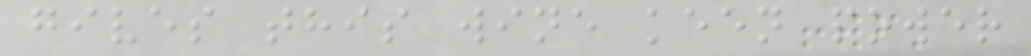gives this wine keen power
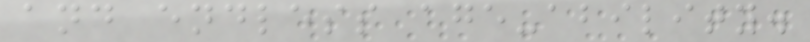and endless age-ability.
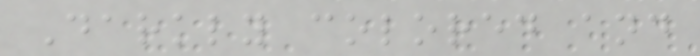Darkly colored and
